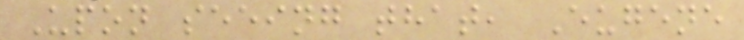Upon seeing that, Eugene
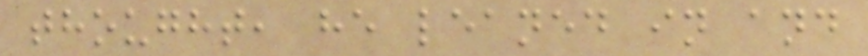thought, he leaned in and
